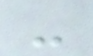-
